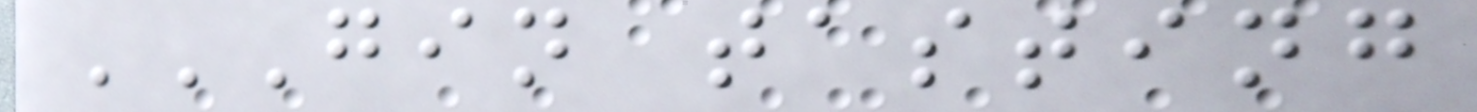GIN TASTING
